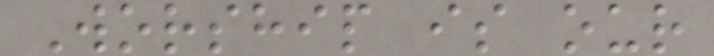Worship is our
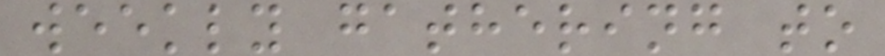weekly gathering to
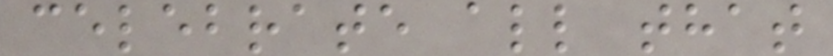celebrate all that
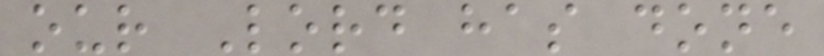our Lord has done
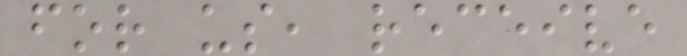for us, receive
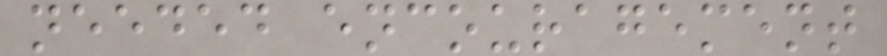needed encouragement
